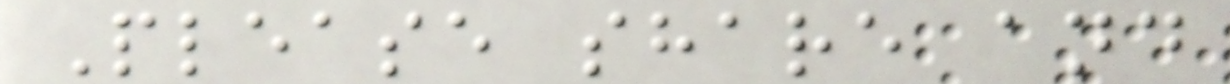Please share and
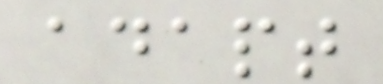adapt
